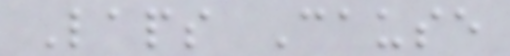Laps Cause
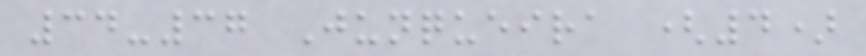34-37 Junqueira (4)
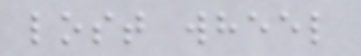lost wheel
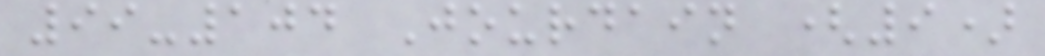99-104 Jourdain (9)
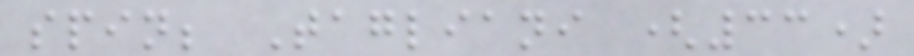spin; Tagliani (33)
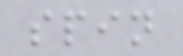spin
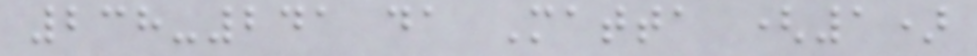238-241 da Matta (1)
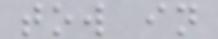tow in
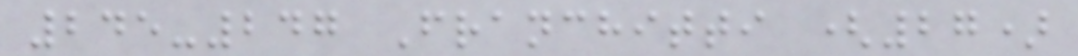245-247 Franchitti (27)
